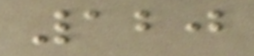120
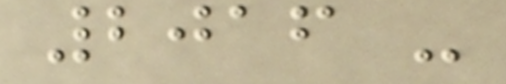2016 -
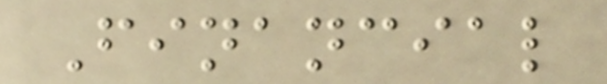Financial
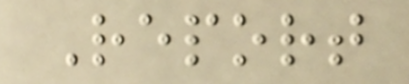Report
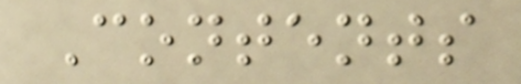Contents
